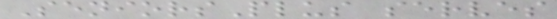SeniorsPlus serves
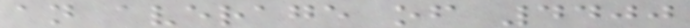an average of 4400
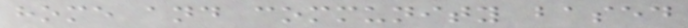home and community based
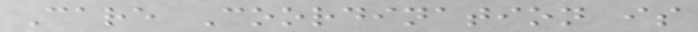Care Coordination is
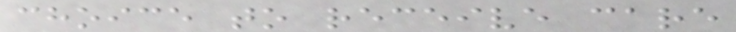choice to receive care
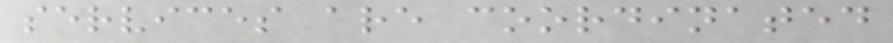services are coordinated
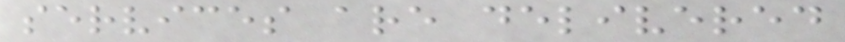services are delivered
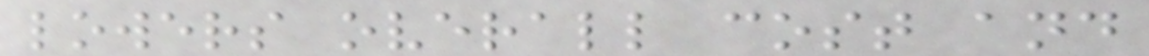lowers overall cost and
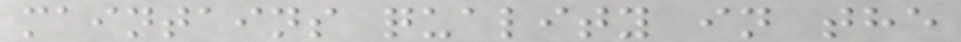maintains quality in the
